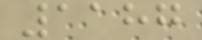1187
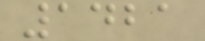1421
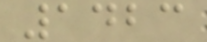1423
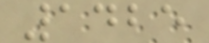1425
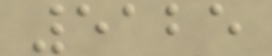5125
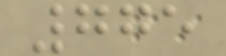775
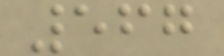567
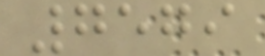7579
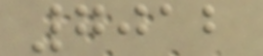7012
